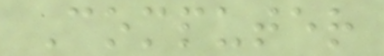Computer
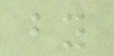by
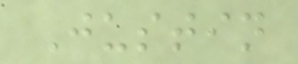Justin
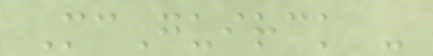McGuirck -
